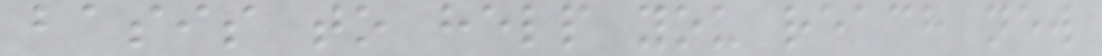basis to help you reach new
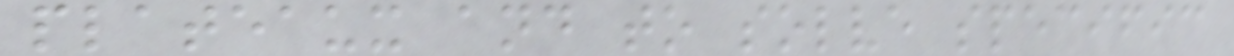plateaux and to solve specific
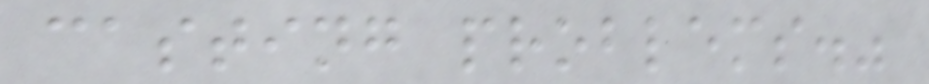casting problems."
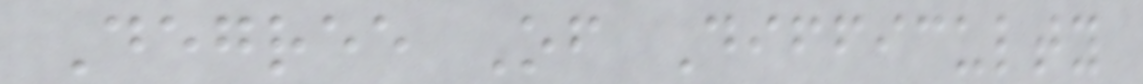Degree Of Difficulty
